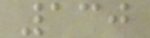130
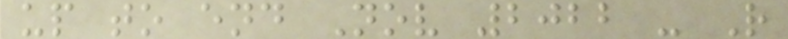up to end Nov 2022 - R
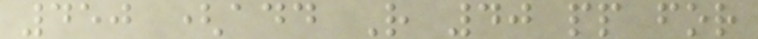450 (add R 40 pp for
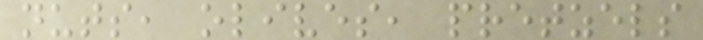nuts, olives, pretzels
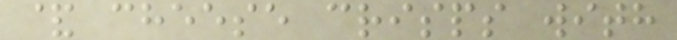& cheese crisps with
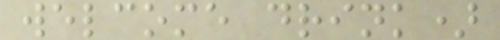welcome drink)
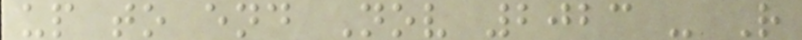up to end Nov 2023 - R
